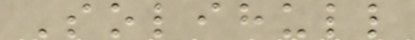Solihull
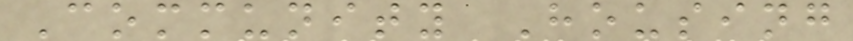Community Housing
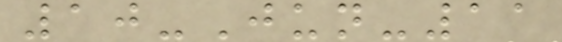10-Jun-11
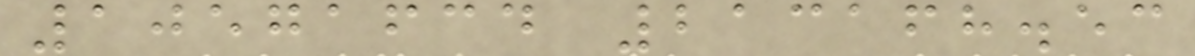10571634 213168.53
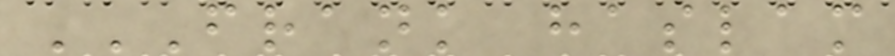FRANK HASLAM
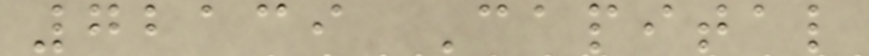72139 Capital
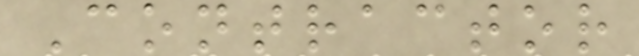Contractor
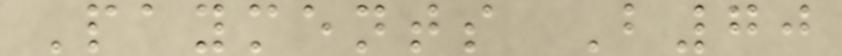Payments B70
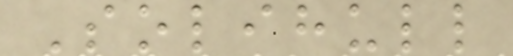Solihull
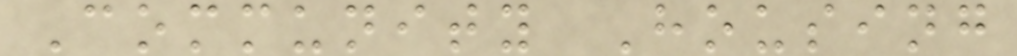Community Housing
